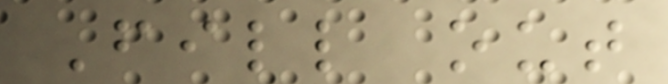Fill out
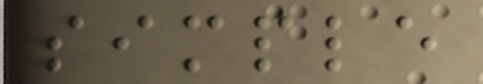simple
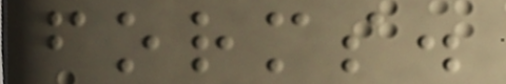forms.
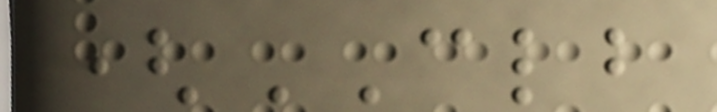(CLB
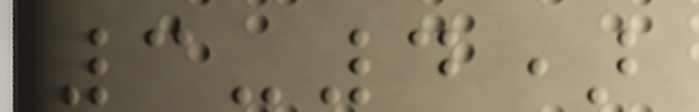3-4)
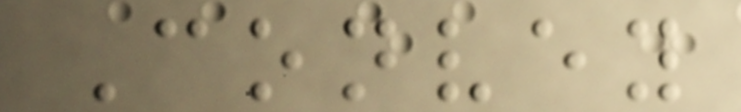Convey
